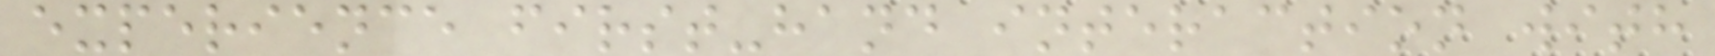experience first-hand interaction with
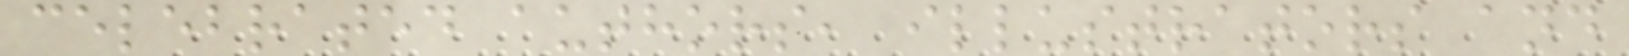celebrated authors, illustrators and
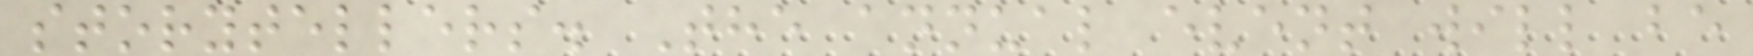storytellers. The annual event will be
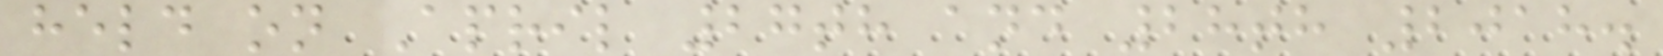held on April 27th and 28th 2018.
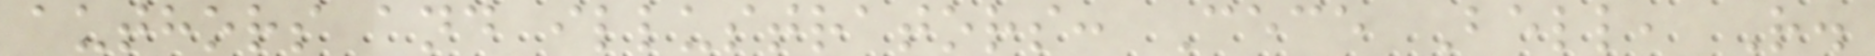authors and illustrators: Cece Bell, R.
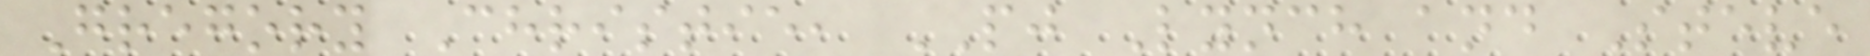Gregory Christie, PJ Lynch and Steve
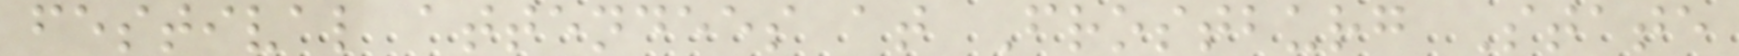festival attendees at Frostburg State
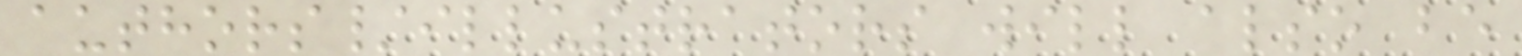authors/illustrators will also be
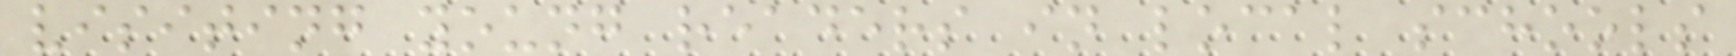visiting young readers in local schools
